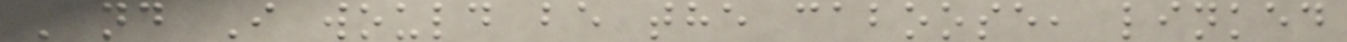And I would be the caboose, linked
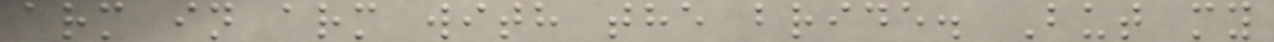arm in arm with the bride. But my
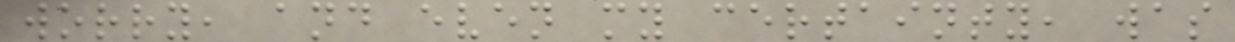worry, and even my certainty, was
